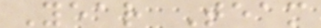Year Team
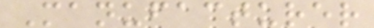Manufacturer
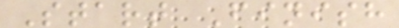Start Finish
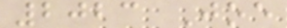2023 Joe
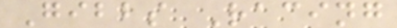Gibbs Racing
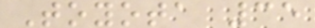Toyota 35
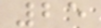25
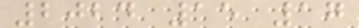2024 15 17
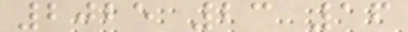2025 23 16
